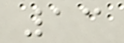13
